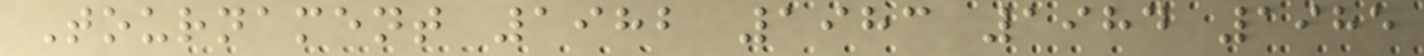Tournament 1982 1983 1984 1985
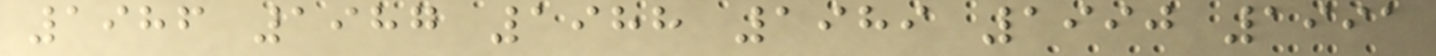1986 1987 1988 1989 1990 1991
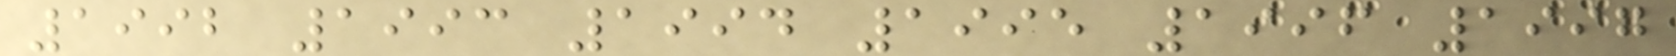1992 1993 1994 1995 1996 1997
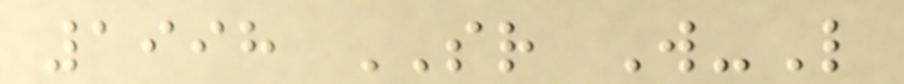1998 SR W-L
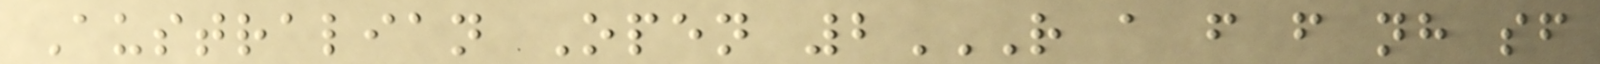Australian Open 2R A F F NH SF
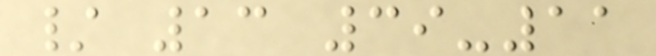/ 13 39-11
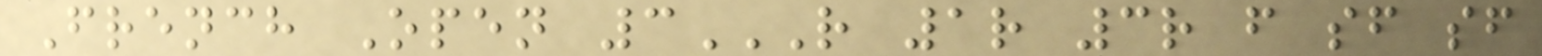French Open 3R 1R 3R F SF SF
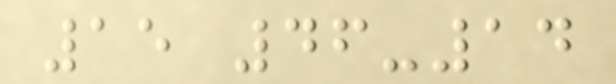15 46-14
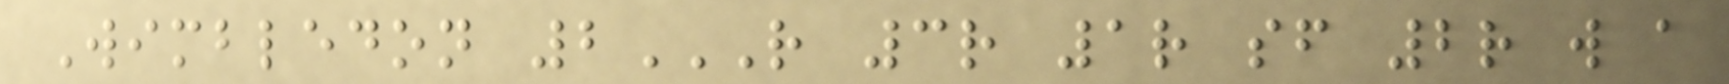Wimbledon 2R 3R 1R SF 2R W A
